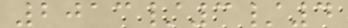2013/3/4
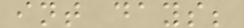int days;
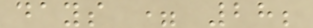days = 28;
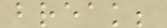break;
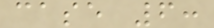case 6:
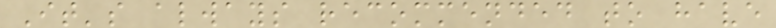It's always recommended to have
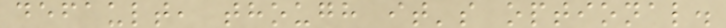default, though it's optional.
